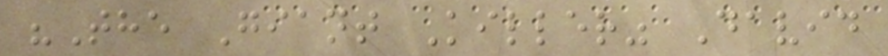"The Giant Killer" David
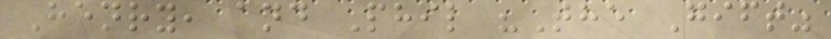Henry, and Phil "The Gift"
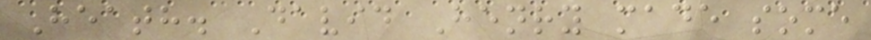Heath. David Henry made some
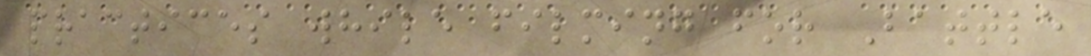practices while filming for Battle
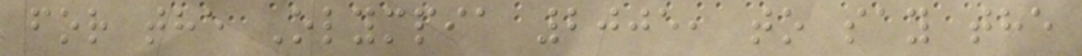for the Olympia 2005, to say the
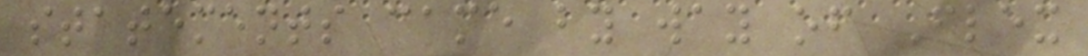statements came by way of Flex
